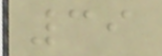39
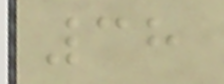38
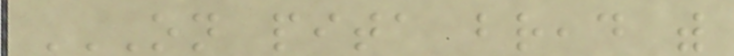ON PITA BREAD WITH
